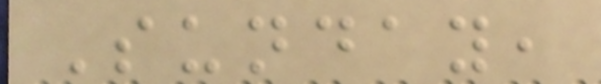Sunday,
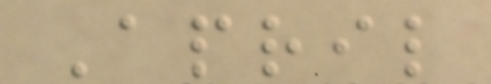April
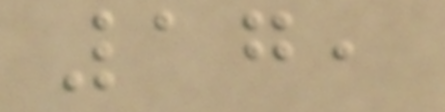17,
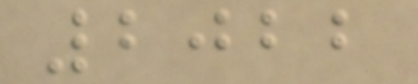2022
